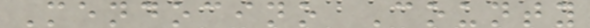Mendocino County
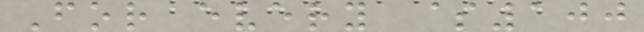For every $100
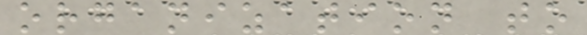organization to
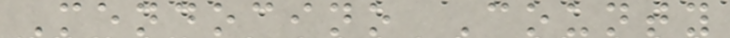Mendocino County
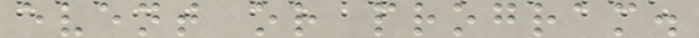event or program.
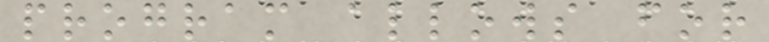program allows for
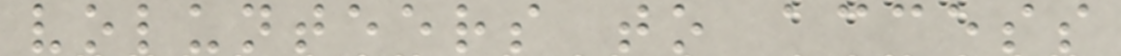volunteers to access
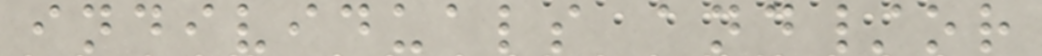individuals and/or
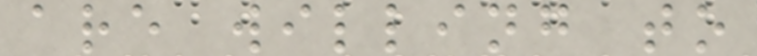are willing to
